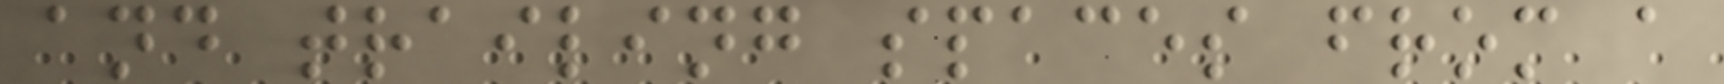and trailing spaces from a
